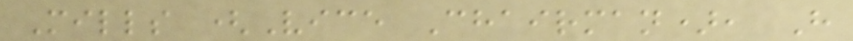Mills (Vice Chairman), H
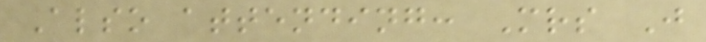Also attending: Mrs J
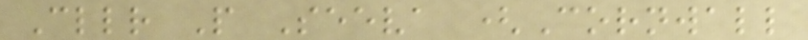Cllr P Seeva (Cornwall
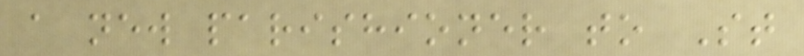a new parishioner to St
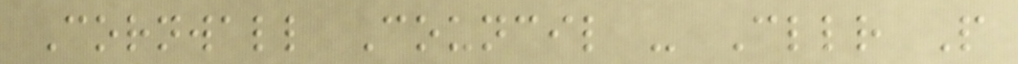Cornwall Council - Cllr P
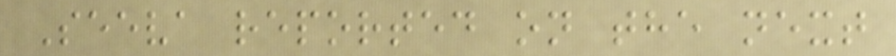Seeva reported on the next
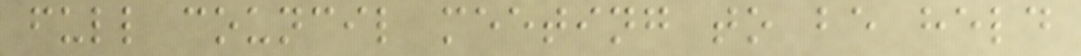full council meeting to be held
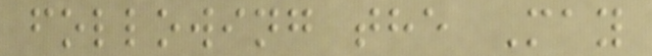following the May
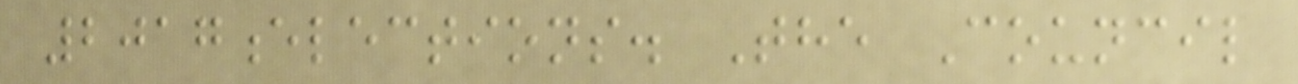2017elections. The Council
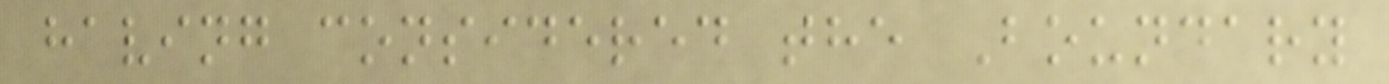having considered the Boundary
